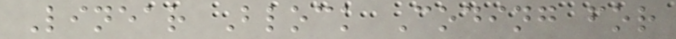Linear Block Coding for
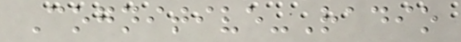Cognitive-Radio
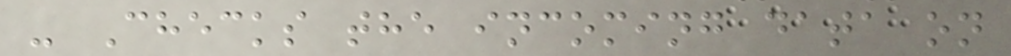- Checks the incoming data on
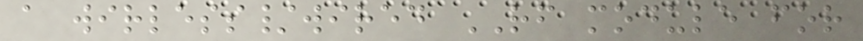a wirless/wired RF module for
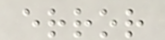error
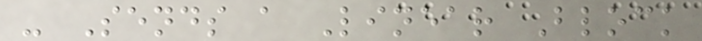- Sends a Linear Block
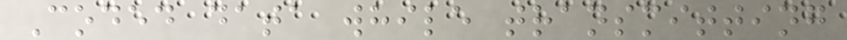Coded data while transmitting
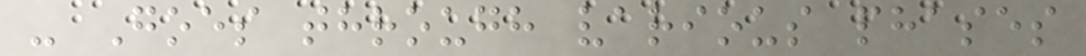- Goes through various phases
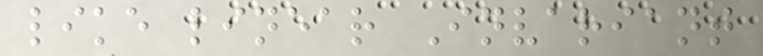like linear Invariant
